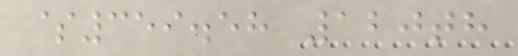$359.58 120th
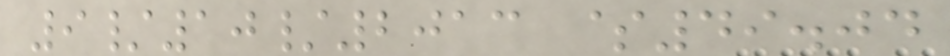9/10/2013 $49.04
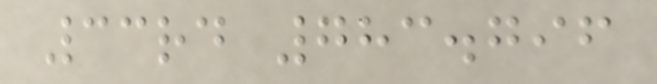33rd 783.796
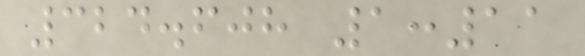324.608 1:11
